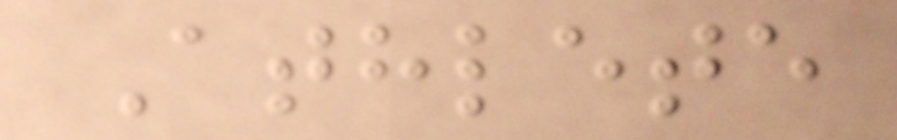Athlete
